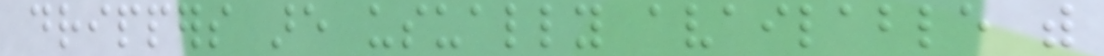drippers are usually available with
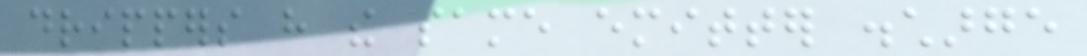drippers have the same emitter discharge
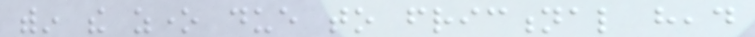within the zone due to frictional head
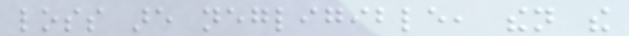loss are negligible, then the
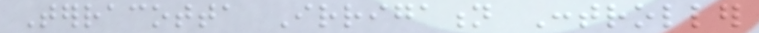Terracotta Irrigation Controller
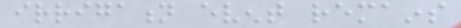irrigation event remains
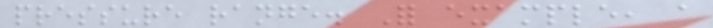pressure range. For example, a
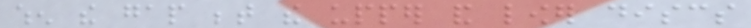when the gap between the upper and lower discs
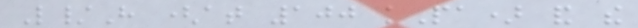L/H (at 100 kPa) and the
